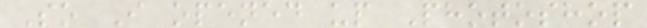So I opened up Photoshop
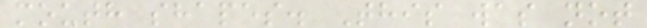mouth shapes. This was not
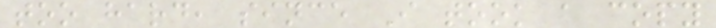too hard, since I took a copy
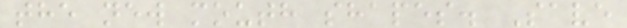the new mouth shapes. Save
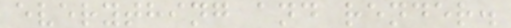everything and render.
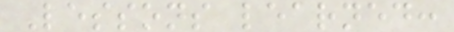Lessons learned:
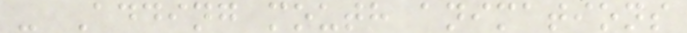- Adding mouth animations
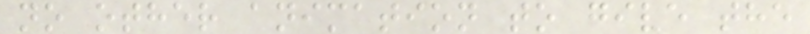no other animation to give the
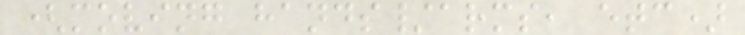(moving hands/arms, etc)
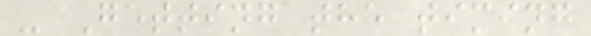- Getting the timing
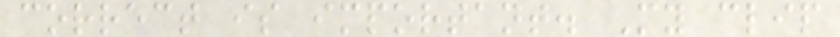correct is important. My clip
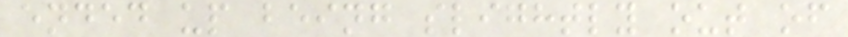ended up being slightly out of
